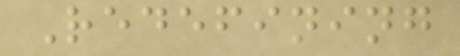Redefining
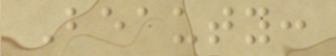Beauty:
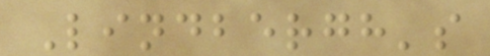Lindbergh's
